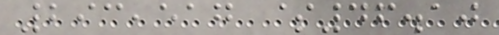293,517 $46.10
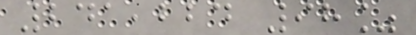241,224 98%
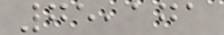75,171
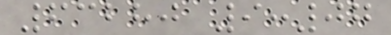63280 9:07
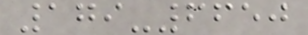179-6650
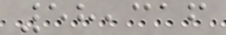58,316
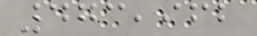473,962
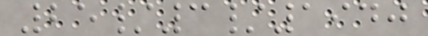25/3/1940
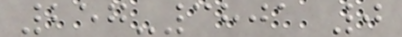257-3801 0
